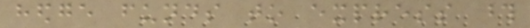hedge funds to express those
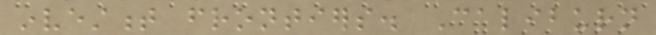investment frontiers. Caliburn
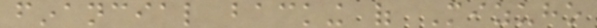financial backing of Mizuho
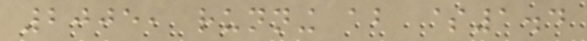2005, running about $1.4
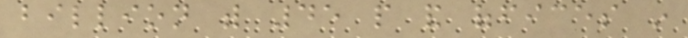billion with 45 people and offices in
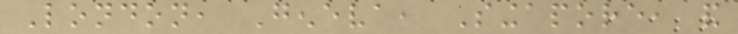London, Geneva, Singapore, and
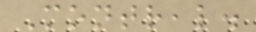Montreal.
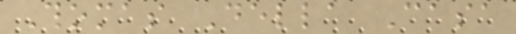Thomas Della Casa
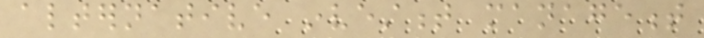alternative investment management
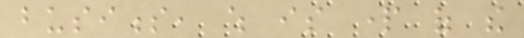business, which is part of the
